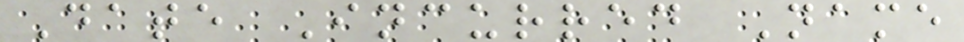Date Incurred Name
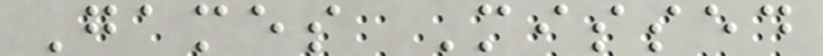Games Missed
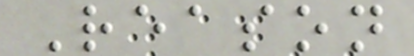Reason
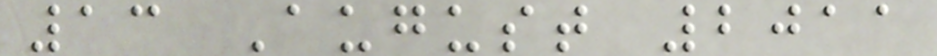13 August 2011
